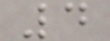4
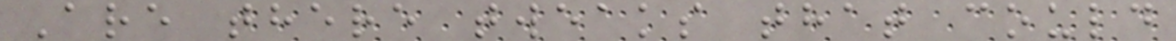Are there tweaks that could
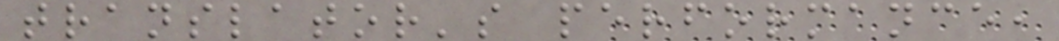translator's performance,
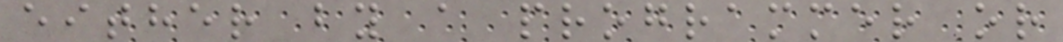either by a programmer or
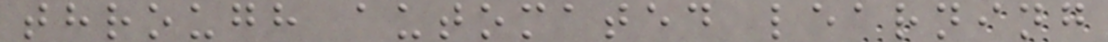through automated learning
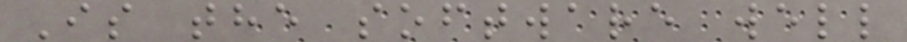Is the software well
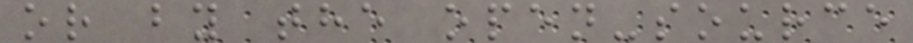or by the open-source
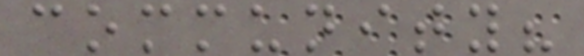community?
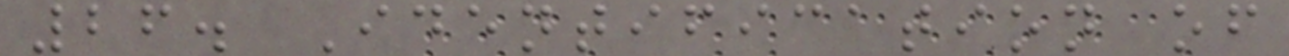26. Identification of
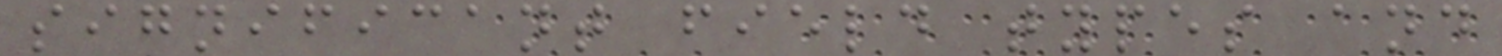significant field types and
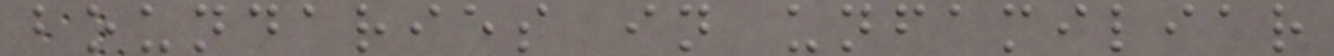boundaries in unfamiliar
